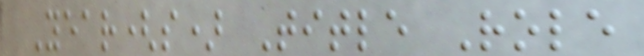Year(s) Title Role
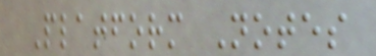Platform Notes
